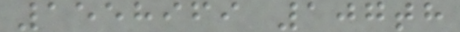1558969 107th
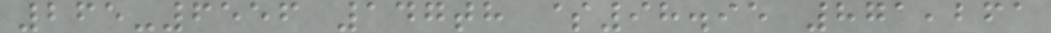265-6556 147th $98.95 871,261
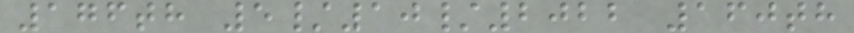176th 5/10/2022 160th
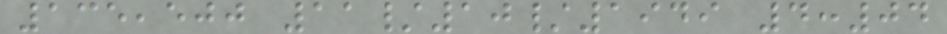135,500 11/10/1949 4:04
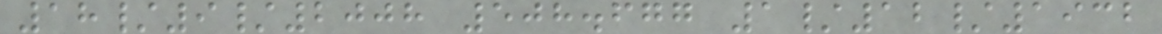18/9/2008 508.677 1/12/1932
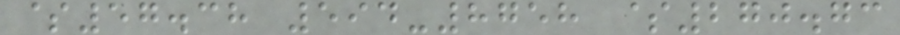$57.38 594-8758 $270.73
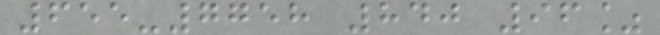655-7758 840 96%
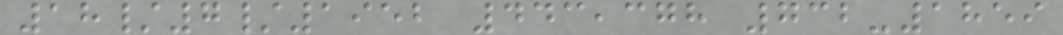18/7/1952 443,378 732-1859
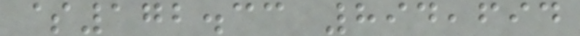$172.33 894,694
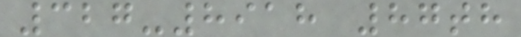327-8918 87th
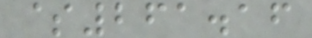$261.16
